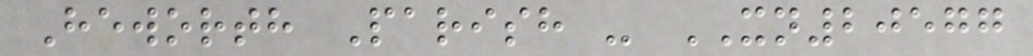Heworth Parish - XN20577
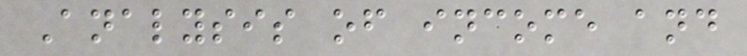Analysis of income and
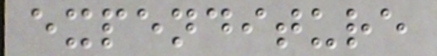expenditure
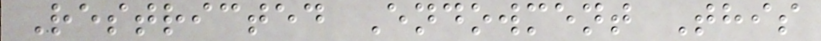Restricted Endowment This
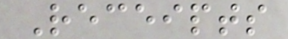Receipts
